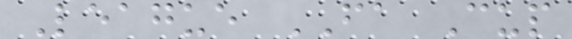League FA Cup
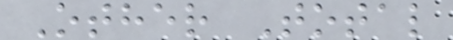Other Total
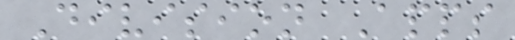Division Apps
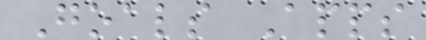Goals Apps
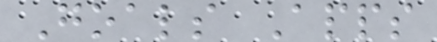Goals Apps
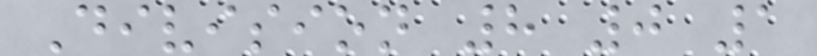Division 8 0 1
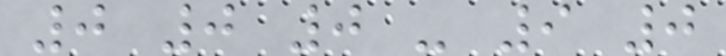0 0 0 - 9 0
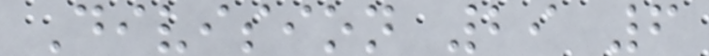Division 29 6
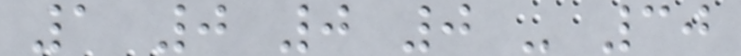1 0 0 0 - 30
